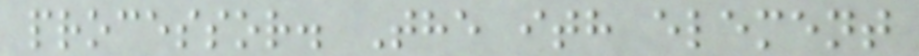processor. The ith element
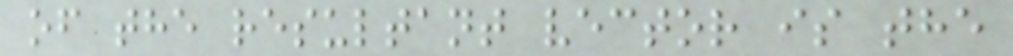of the resultant vector is the
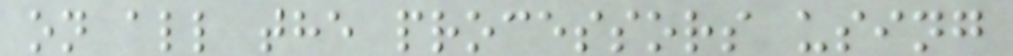on all the processors using
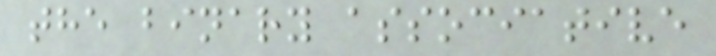the binary associative
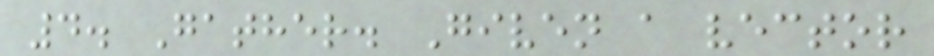4. Gather. Given a vector
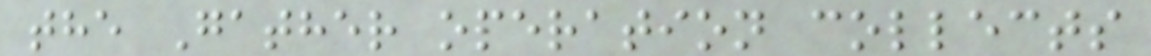the Gather operation collects
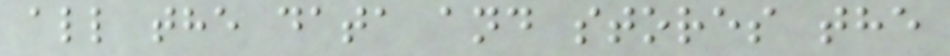all the data and stores the
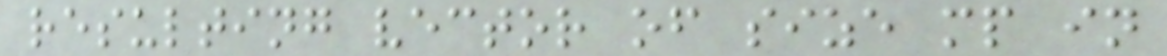resulting vector of size mp in
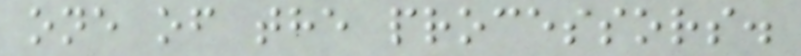one of the processors.
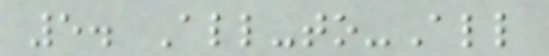5. All-to-All
